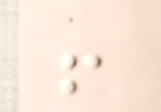!
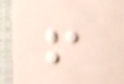!
